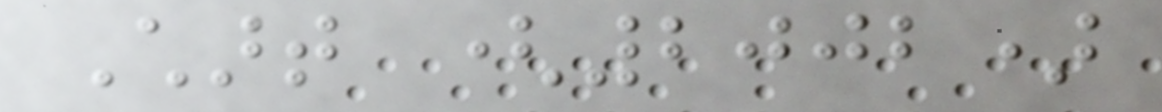Chart (2002)
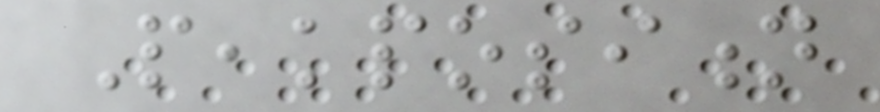Peakposition
